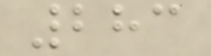283
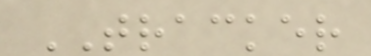TRACKER
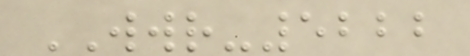WWR-5222
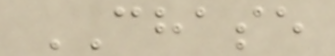CHASE
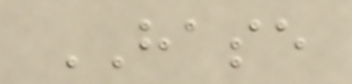HASE
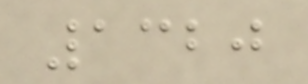1320
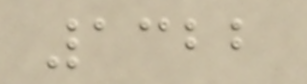1322
